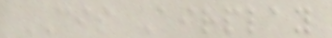CIS Airplay
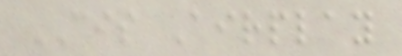CIS Airplay
